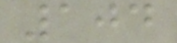104
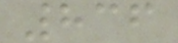836
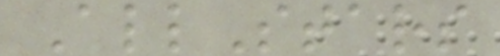AllStars
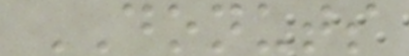DONUTS
